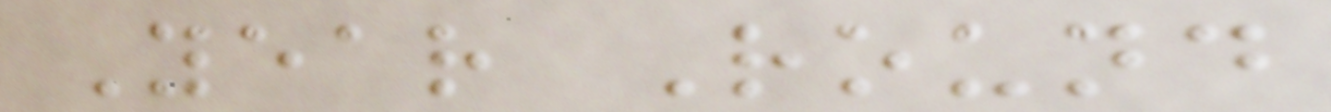Year Round
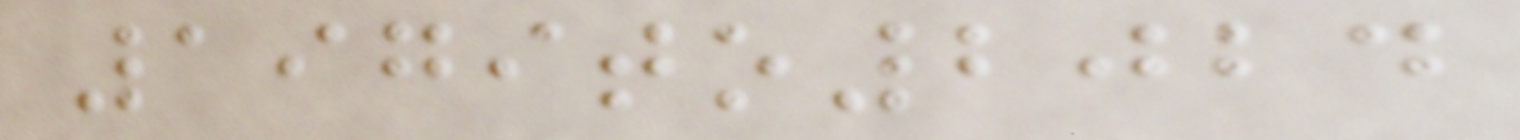1979to2024
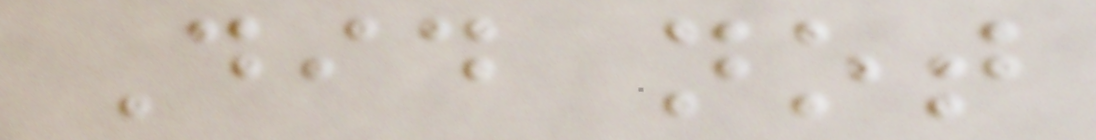Did not
